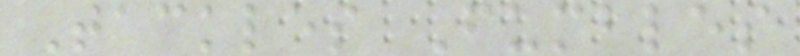Tackles Fumbles
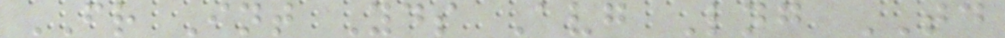FR Int Yds Avg Lng TD
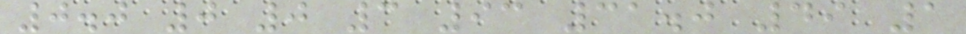0.0 0 0 3 93 31.0 49 1
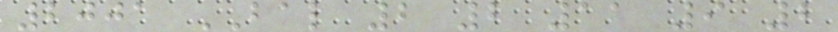2001 BAL 2 2 11 9 2
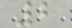2
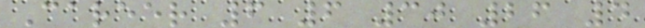Career 6 6 30 26 4
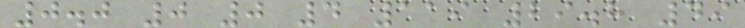0.0 0 0 4 119 29.8 49
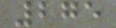275
